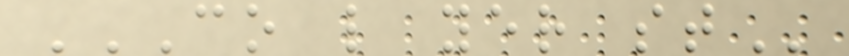CO L YER ST
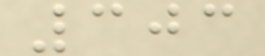303
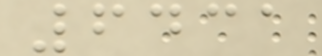6431
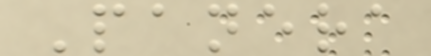Panera
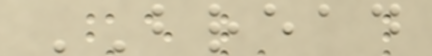BREAD
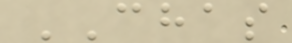CHAS
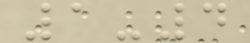1-4
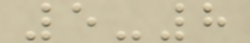5-8
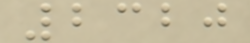2320
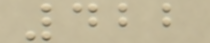422
